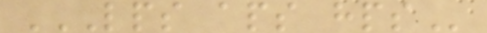LPS APS HPS
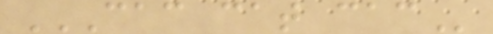CAC CAT CAC
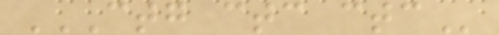CTG CTC CTC
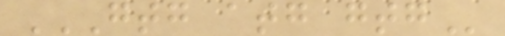GTG ATG GTG
